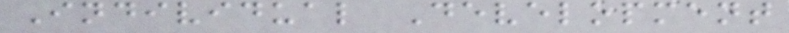Individual Development
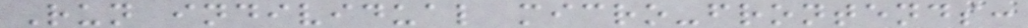Run individual micro-frontends:
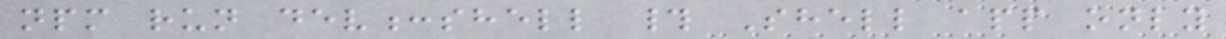npm run dev:shell # Shell app only
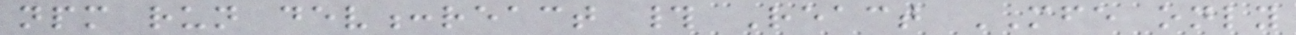npm run dev:react # React MFE only
